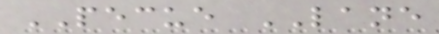PECUE LANE
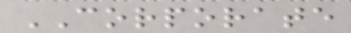CORPORATE
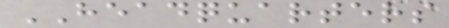HEADQUARTERS
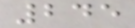245
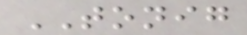TONIG
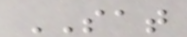SAT
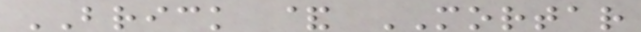BRICK & MORTAR
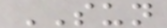SUN
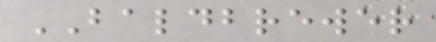BALDBREWER
